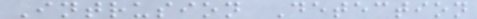Intrusion Detection
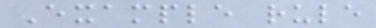Example rule
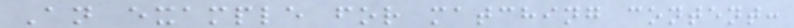An example for matching content:
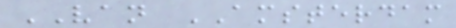VAN AMSTERDAM
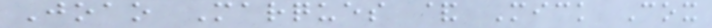Joao Marques & Mick Cox
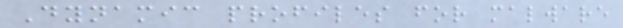Dynamic profiles for malware
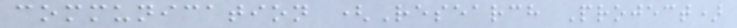communication (Research Project)
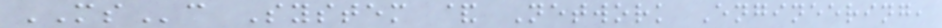MSc System & Network Engineering,
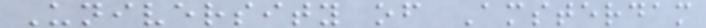University of Amsterdam
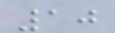10
